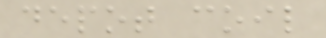depot coil
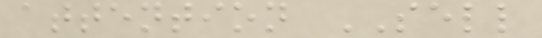attention SELL
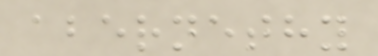abernethy
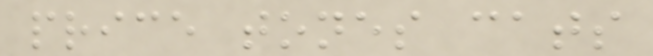price tones cats
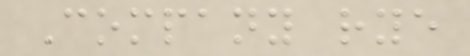Company rye
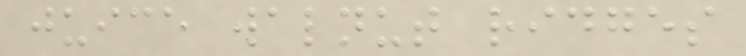juice walnut ridges
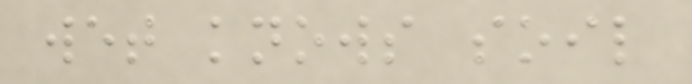wet knows soil
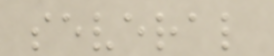several
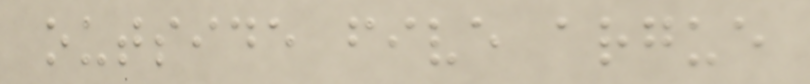outside five argue
